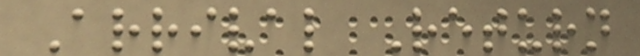Arrival Return
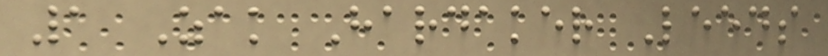1 Zak Hardaker Leeds
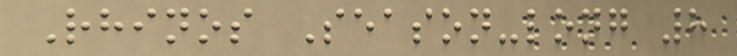Rhinos Season-long 8
